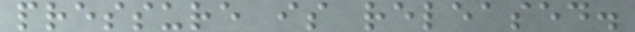pressure is released.
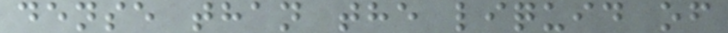dense than the liquid of
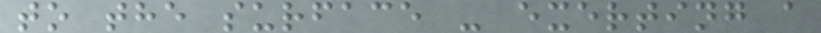to the surface - exerting a
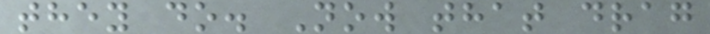they do. Now that drag
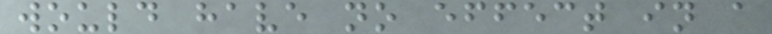would have no effect in a
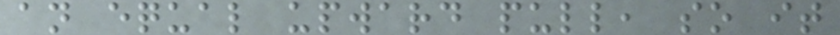an equal upward pull, so it
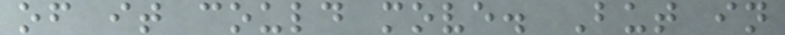of it could move. But in
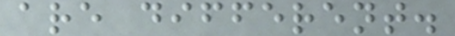are different.
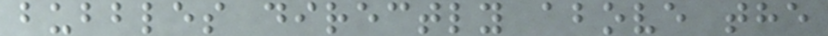bubbles directly above the
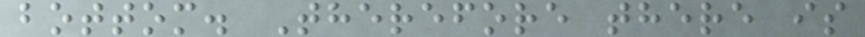bottom. Therefore there is
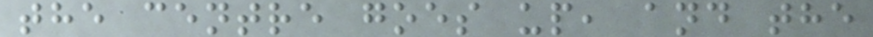the centre goes up, and the
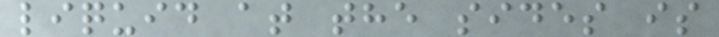liquid at the sides is
